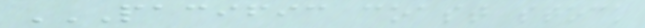PACIFIC COAST STOCK
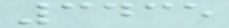3435
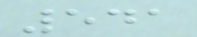541
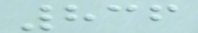836
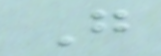G
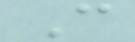C
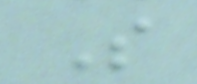S
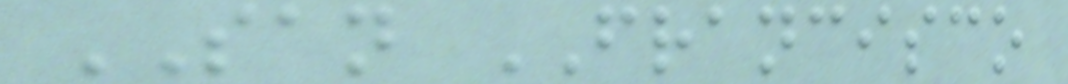SAN FRANCISCO
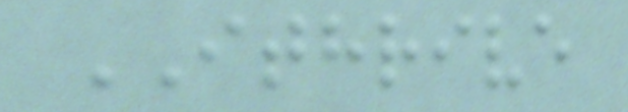ITHRIVE
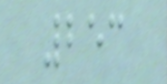253
